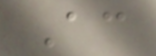According
